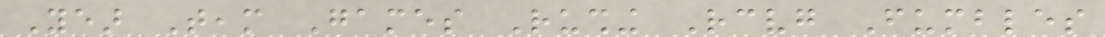Year Team Games Rushing Receiving Fumbles
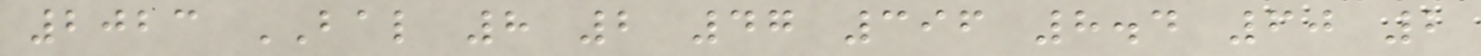2023 BAL 8 2 47 396 8.4 60 2
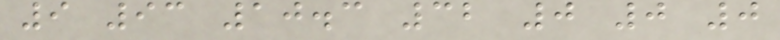9 93 10.3 32 0 0 0
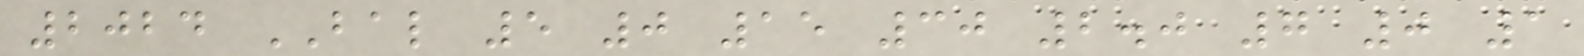2024 BAL 5 0 15 30 2.0 7 0 1
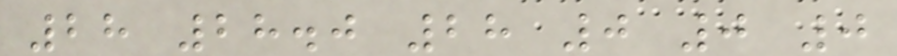28 28.0 28 0 0 0
